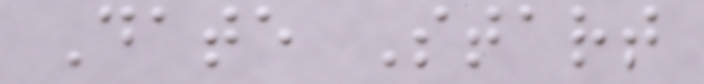Date Start
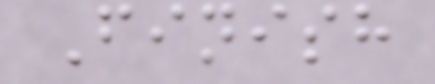Finish
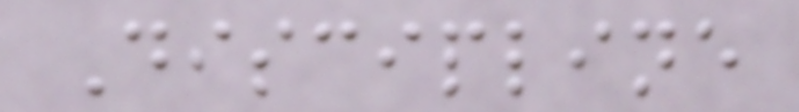Discipline
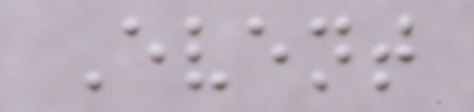Event
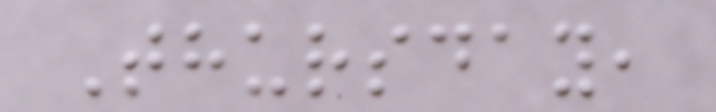Thursday,
